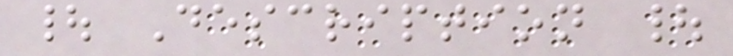| Description |
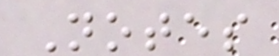Notes
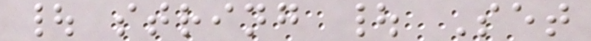| string | Set
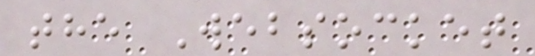the Websocket
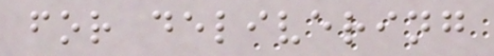for delivering
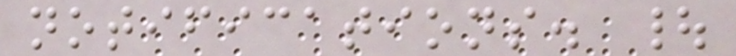notifications. |
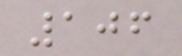106
